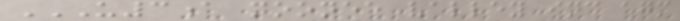U3A MOONEE VALLEY INC AGM
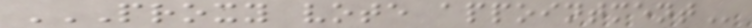PROXY VOTE APPOINTMENT
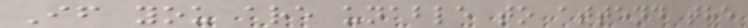If you are unable to attend the
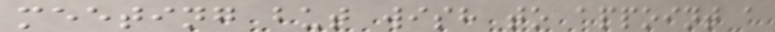meeting but wish to appoint a
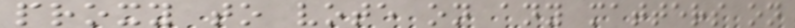proxy to vote on any matters on
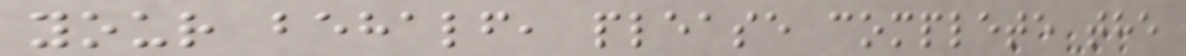your behalf, please complete the
